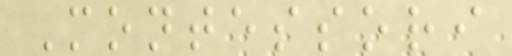Montessori
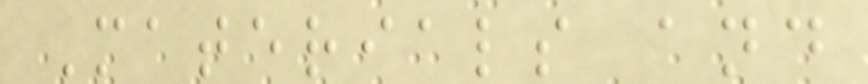Materials and
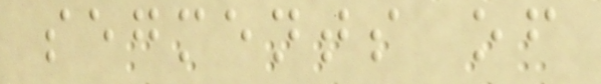segments of
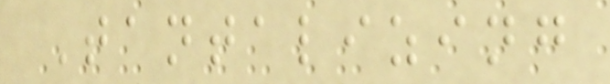Tantalizing
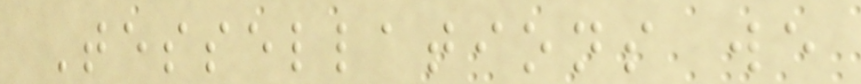Tessellations we
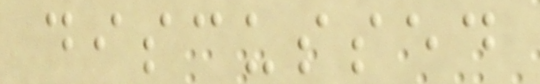discussed
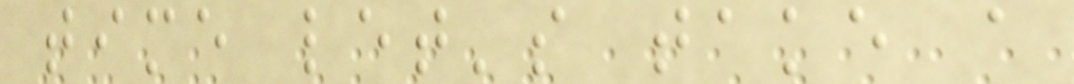time let's take a
